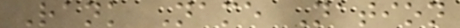Rank Name Nation
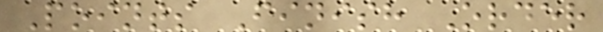Points Finish Order
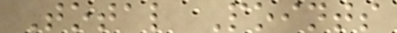Total Points
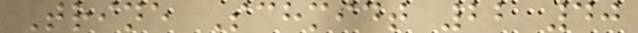Trine Schmidt 22 40
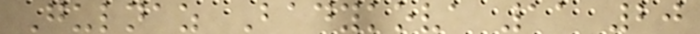Gulnaz Badykova 11 20
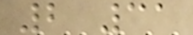2 31
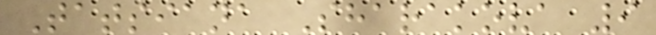Tatsiana Sharakova 9
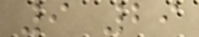9 29
